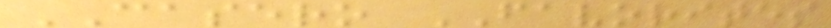CASERO FAVORITES
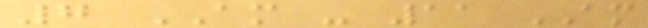7 AM - 11 AM
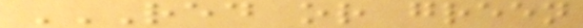RED OR GREEN
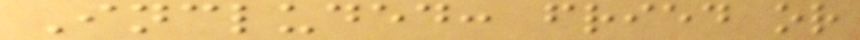Included: fried or
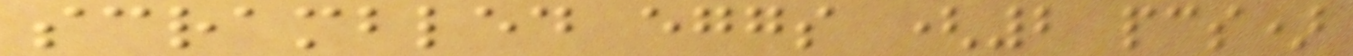scrambled eggs (2 pcs)
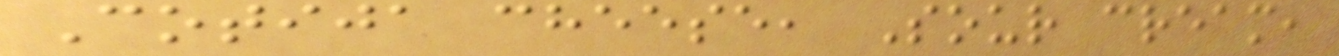Cotija cheese, Sour cream,
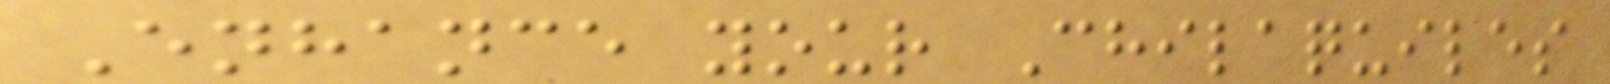Enhance your Chilaquiles
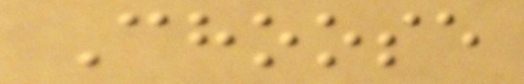Choose
